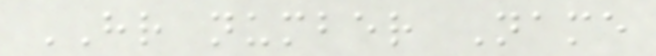HR number Name
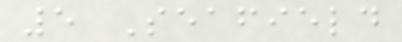5 Seafield
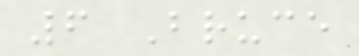6 Bruce
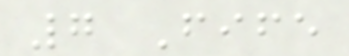7 Fife
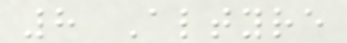8 Altyre
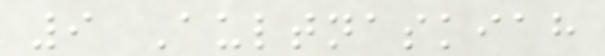9 Aultnaskiah
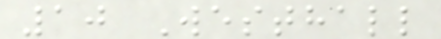10 Westhall
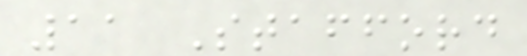11 Stafford
